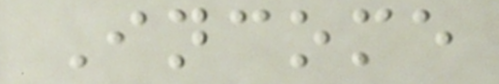Income
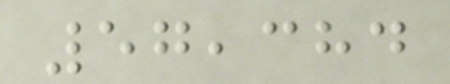57,384
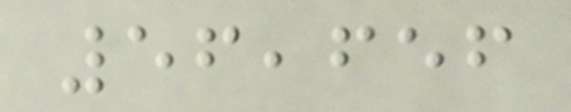56,656
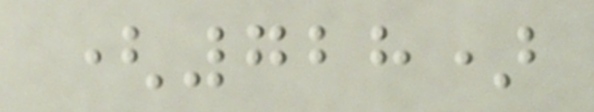(728)
